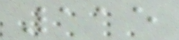115
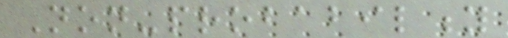Non-probability
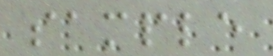sample
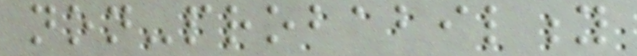non-probability
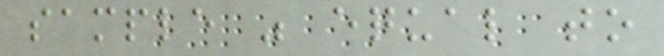sample was equal to
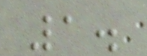1.
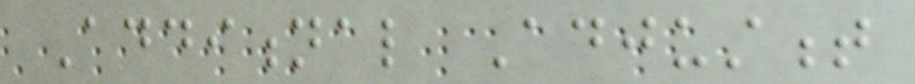Additional Adjustment
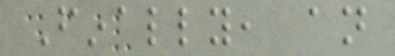Finally, an
